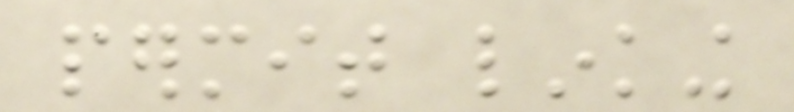permit linking
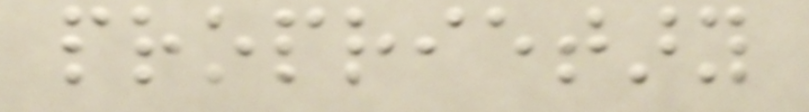proprietary
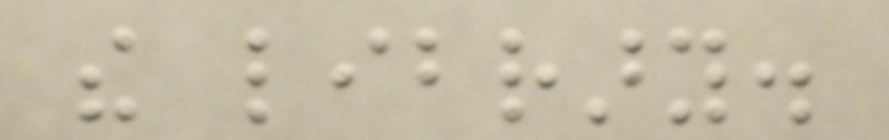the library.
